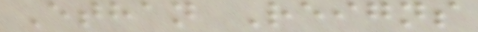Ethan Reigns
